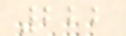222
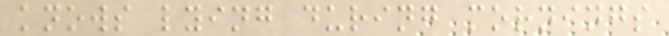knows lying during mornings
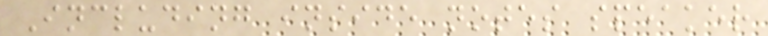Including inside notes speaker
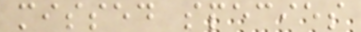missed species
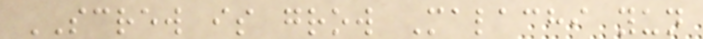SCREW is grow Malachi yun
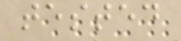tested
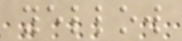yellow
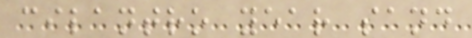cilantro year sand
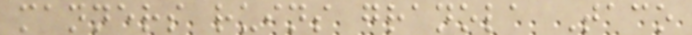manners ruins granola Taco
